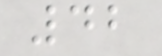42
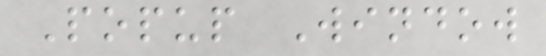Popup Window
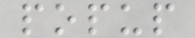popup
